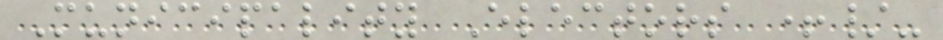Municipality Electors +/-
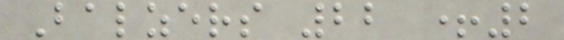Balzers 22 +2
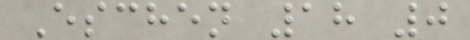Eschen 18 0
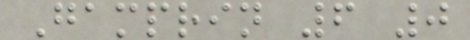Gamprin 6 0
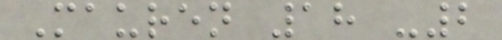Mauren 18 -2
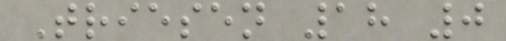Triesen 18 0
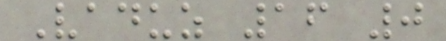Vaduz 16 0
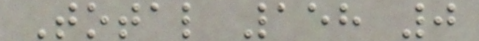Total 158 0
